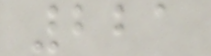221
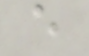e
